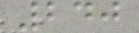240
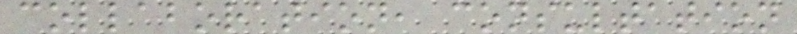collaboration, consultation
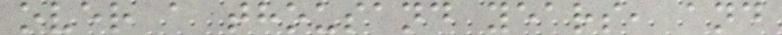over a thousand years, and
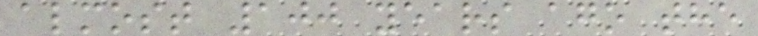almost 100 years ago the
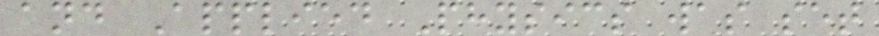and Applied Physics was set
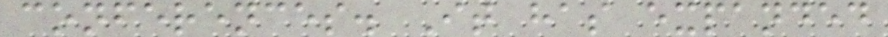conferences. It has expanded
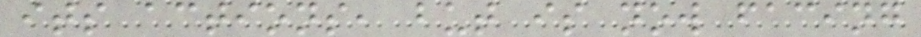its actions, but is now facing
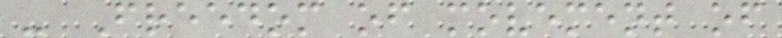- Freedom of movement of
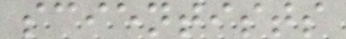scientists
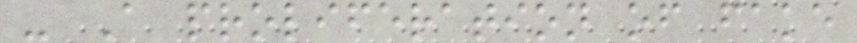- A proliferation of fake
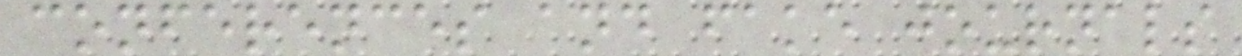conferences and fake journals
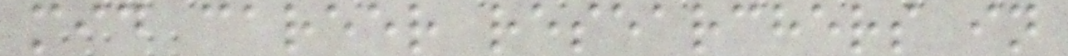mid career researchers in
